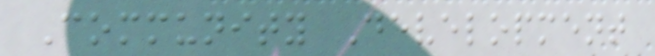Community Development
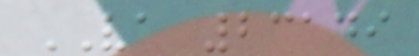VA 23149
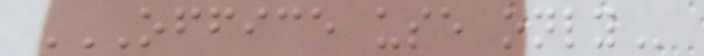OFFICE USE ONLY
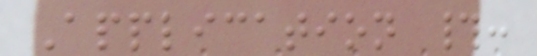Application #:
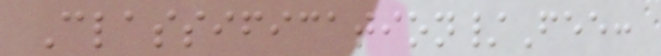Classification/Fee:
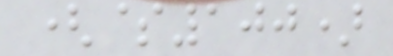($100)
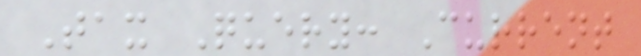Tax Query: Current
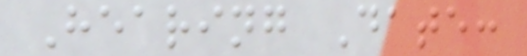Hearing Date:
